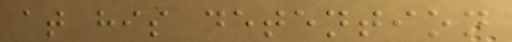at his detention
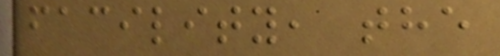facility, the
